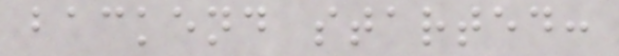backend started:
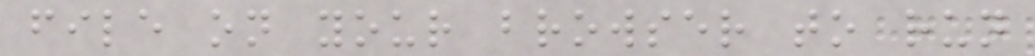file on your browser to run
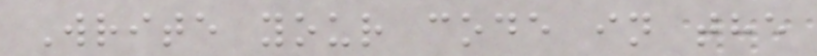Write your code in the
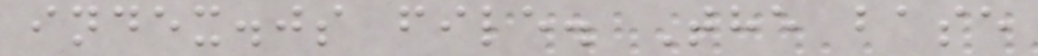index.js file. The base
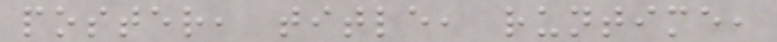poster, title, runtime,
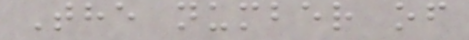The number of
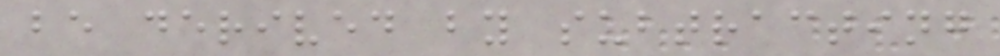be derived by subtracting
